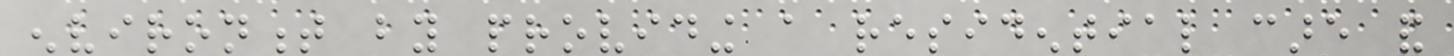environment by providing a residential care and
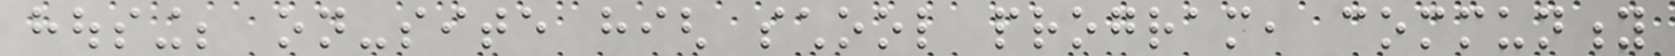housing; on-site high school program, community
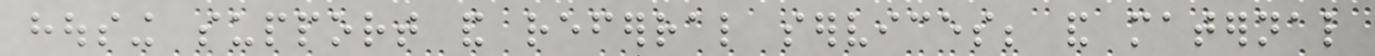housing support and referral services; and maternal
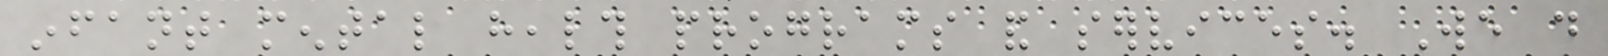infant mental health programs and services. We do
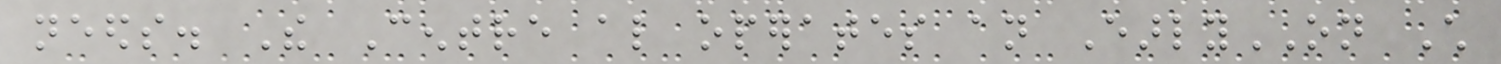needs. The Centre also operates an EarlyON Child
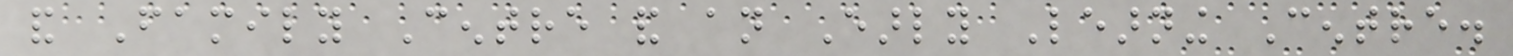and Family Centre and an Early Learning Centre.
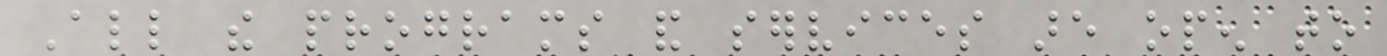All the programs and services are open to
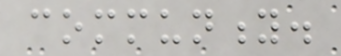community.
